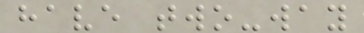have two-way
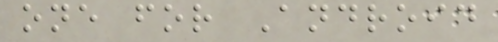one for Android
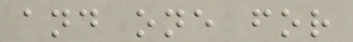and one for
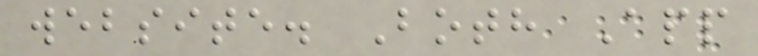website. Both App
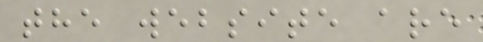the website are
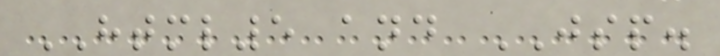HTML5 and JSP.
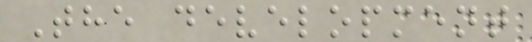The development
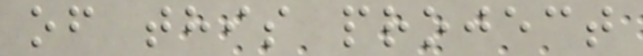of this project
